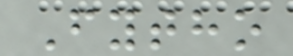Fytho
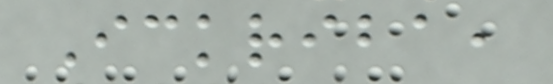Ickriba,
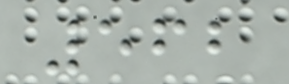562
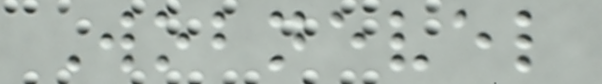Wobnevel
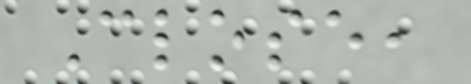Close,
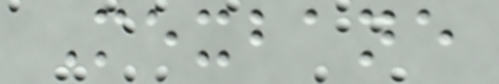Mexbane
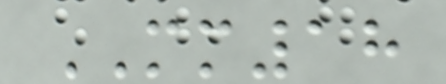MM18
